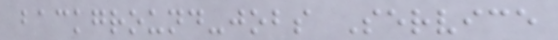background-jobs Service
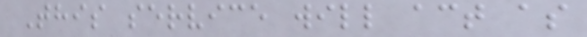This service will act as
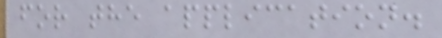for the application.
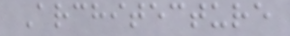Architecture
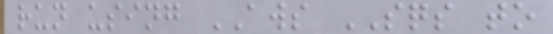run using AWS SQS to
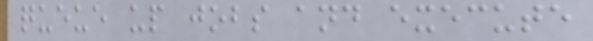queue up jobs and execute
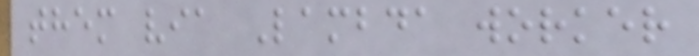them via Lambda worker
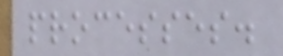processes.
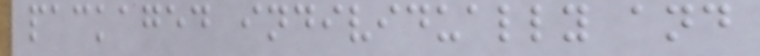packaged individually and
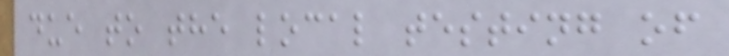due to the local testing of
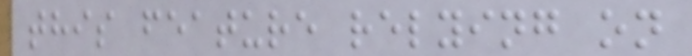this feature relying on
